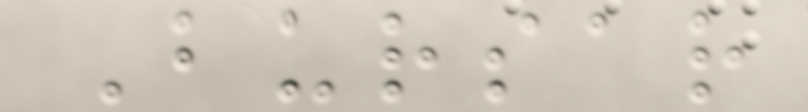Bursar
